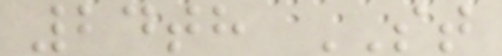24th ST
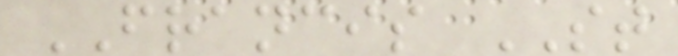FRANCIS ST
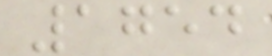1754
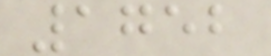1752
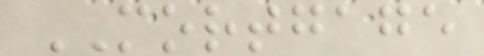MORTGAGE
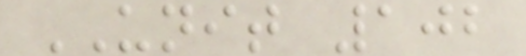UNIT 102
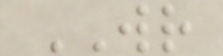WR
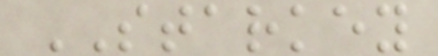STARKEY
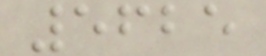5625
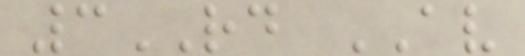3RD AV
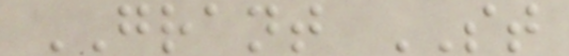GRANT ST
